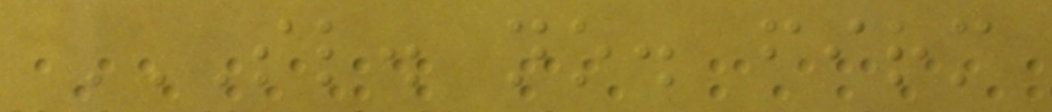SL. NO. FIRM
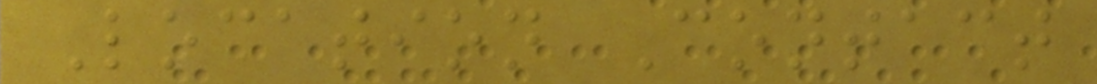Location Contact
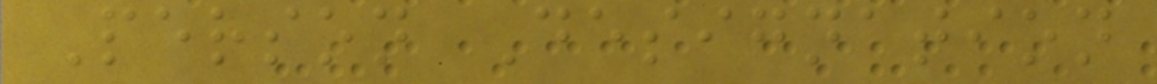Person Designation
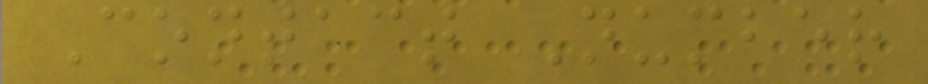Contact Number
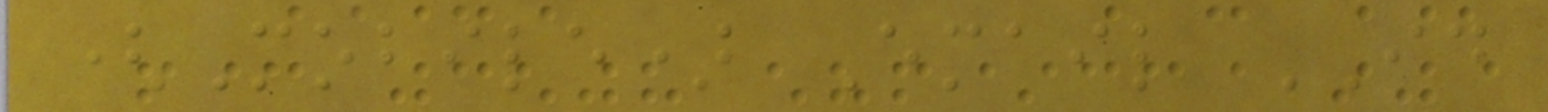(Mobile) Email ID
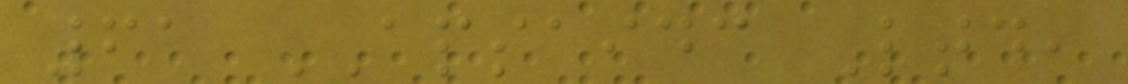61 APSAIDC Ltd,
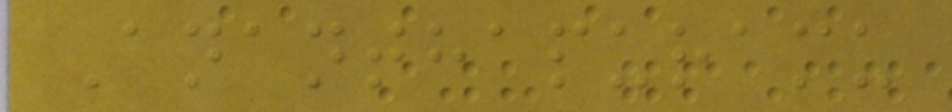Ananthapuramu
